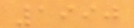1990
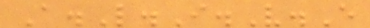A.L.I.V.E
